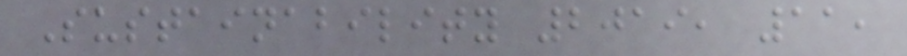Sustainability 2019, 11,
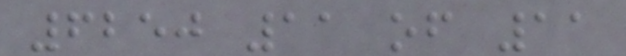6250 11 of 11
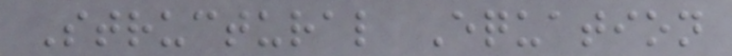Structural Equation
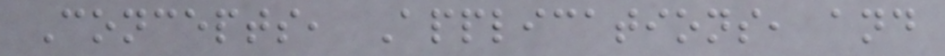Concepts, Applications, and
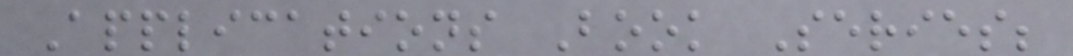Applications Book Series;
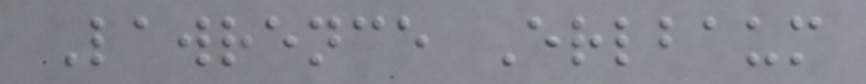Lawrence Erlbaum
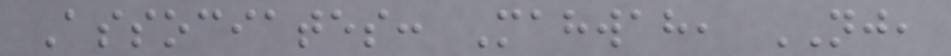Associates: Mahwah, NJ,
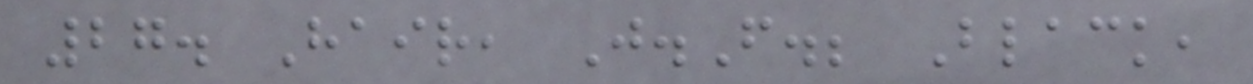27. Hair, J.F.; Black,
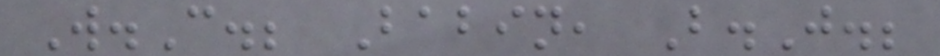W.C.; Babin, B.J.;
